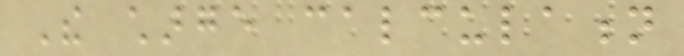The charge calculation
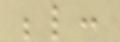below:
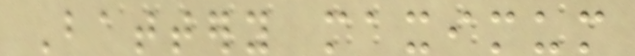Battery maximum
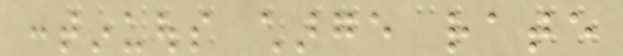continuous charge rate
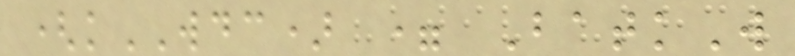(kWDC) = BatkW
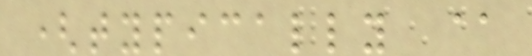(typically @
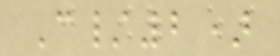C/2)
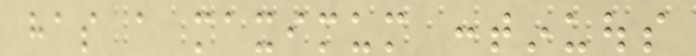has a maximum continuous
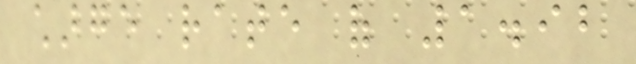charge rate of 1.92
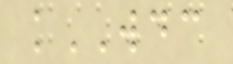kWDC
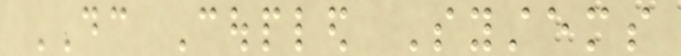DC Coupled Systems
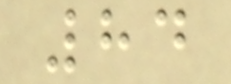84
